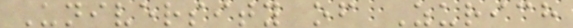University of Zurich
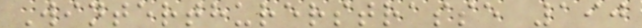Winterthurerstrasse 190
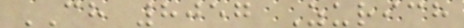CH 8057 Zurich
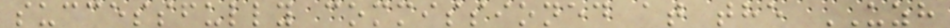successfully commissioned at the UZH
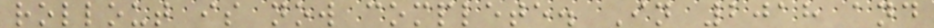rollout is now complete. In 2018 and
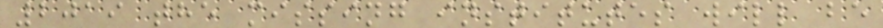2019 the missing institutes will be
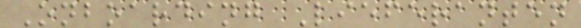Onboarding Lieferanten
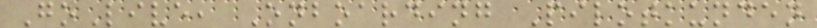GoLive, Onboarding Pilotkunden
